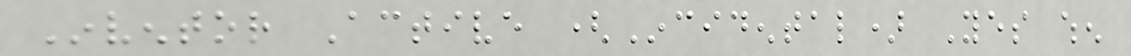Inventor Active (Incidental) Yes when
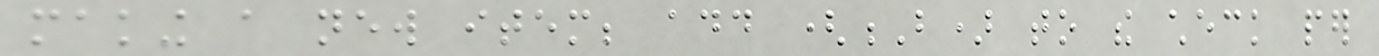making a new item; add (B) to the check per
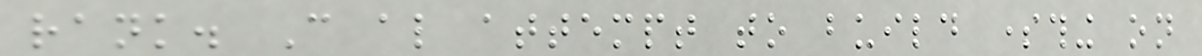rank. Can also attempt to build something on
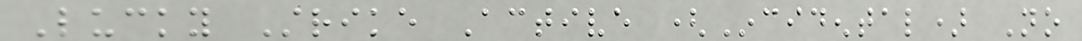Lucky Strike Active (Incidental) No
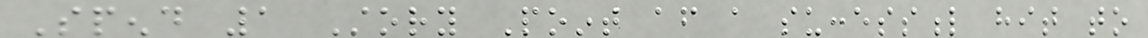Spend 1 Story Point after a successful hit to
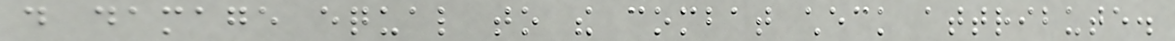do damage equal to the combat check attribute.
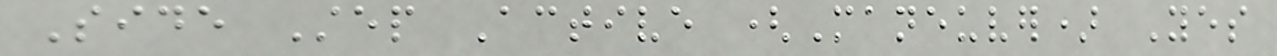Side Step Active (Maneuver) Yes
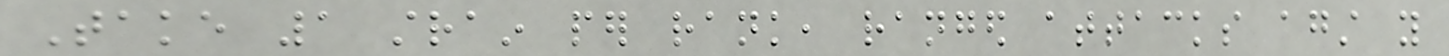Take 1 strain per rank, ranged attacks against you
